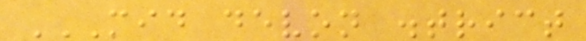MID DEVON DISTRICT
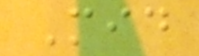Mid
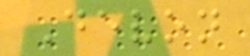Devon
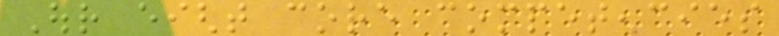Our eight core competencies
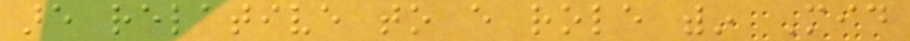are relative to every role within Mid
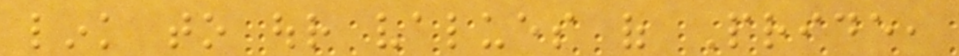link to our values of Pride,
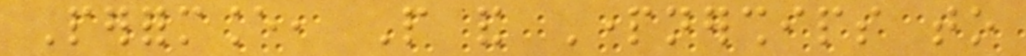Performance, People and Partnerships to
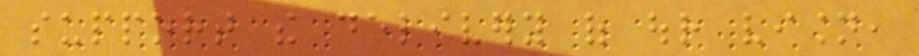support the delivery of our vision,
